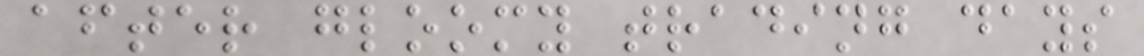after gloomy trading days
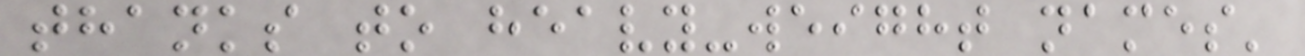thanks to heavy-weight names'
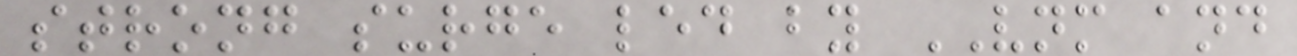strong surge led by VNM and
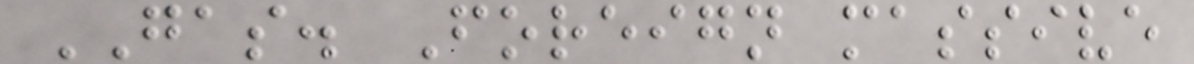GAS. Foreign massive
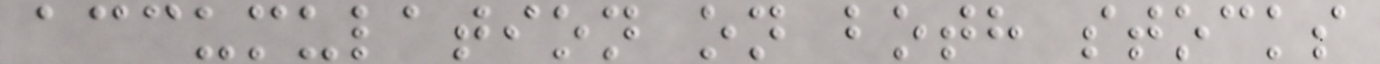accumulation on both stocks
